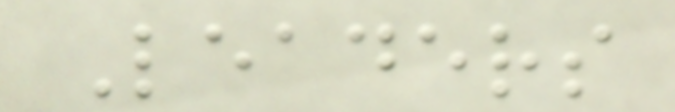Leaders
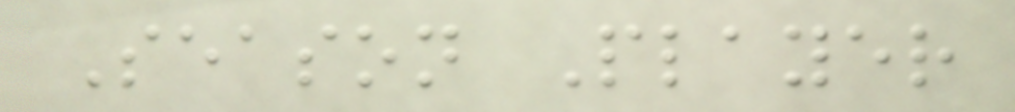Season Player
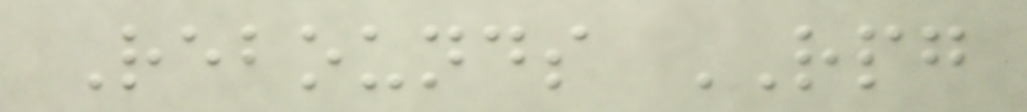Rebounds RPG
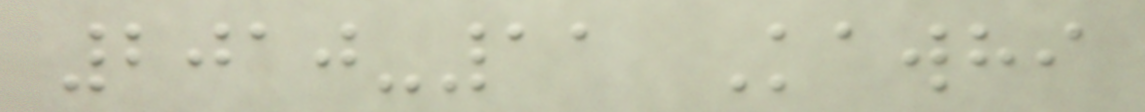2010-11 Kawhi
